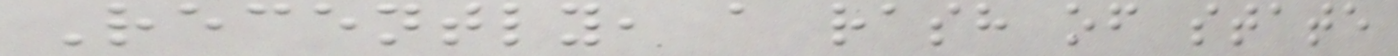Recently, a rash of state
